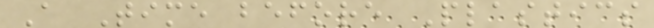A Time before Plastics
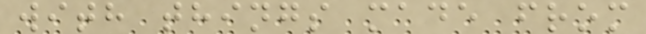with things made from
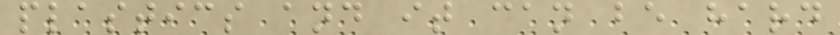plastics and it can be hard
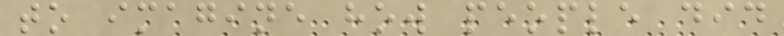to imagine how people did
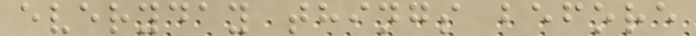everyday things before
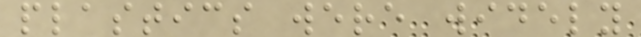plastics were widely
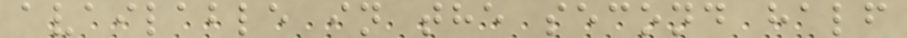available in the second half
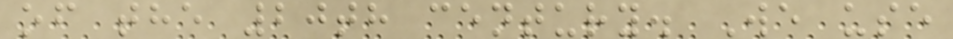of the 20th century. We use
